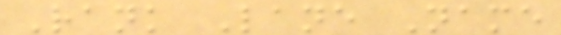Rank Lane Name
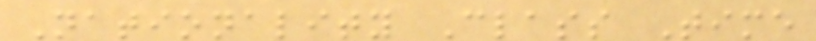Nationality Class Time
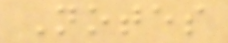Notes
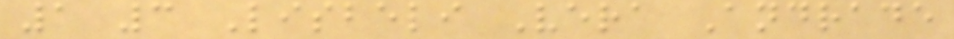1 3 Lisbeli Vera Andrade
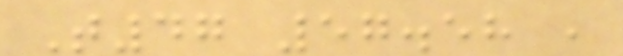T47 57.58 ,
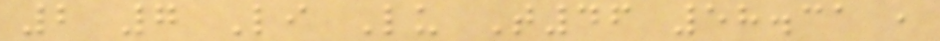2 7 Li Lu T46 58.31 ,
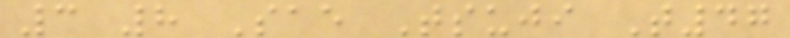3 8 Sae Tsuji T47
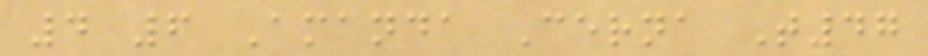4 6 Amanda Cerna T47
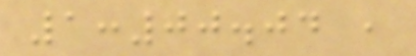1:00.04 ,
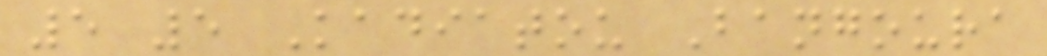5 5 Kadiatou Bangoura
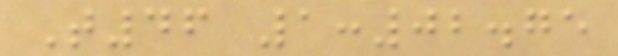T46 1:02.75
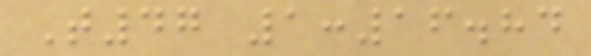T47 1:16.84
